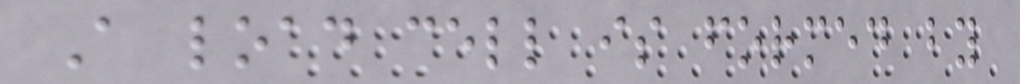A load cell is formed by
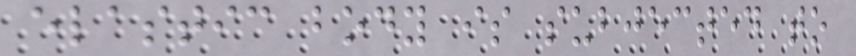elastic body is subjected to
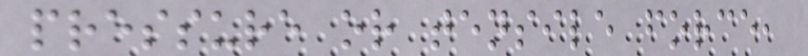pressure or tensile force,
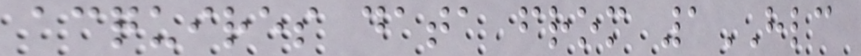acquires data from 1HLC
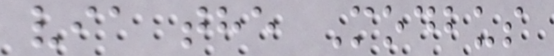via the Modbus
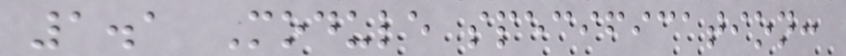1.1 Module specification:
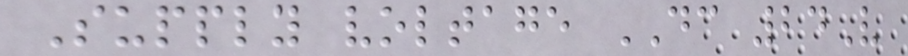Supply voltage DC 24V
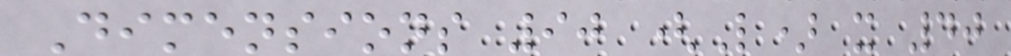Dimensions 90 (L) x 40
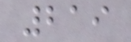219
